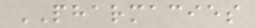PHARMACIES
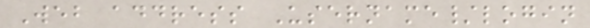Web address Username/login
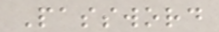Password
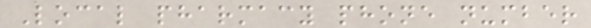Local pharmacy phone number
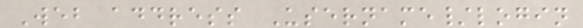Web address Username/login
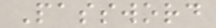Password
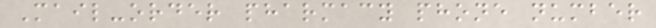Mail-order pharmacy phone number
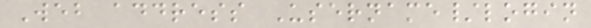Web address Username/login
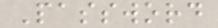Password
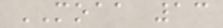MOAA 13
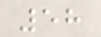58
